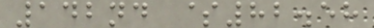142nd $82.58
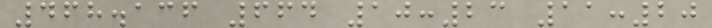468.136 664 10:23 11:20
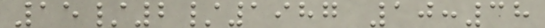15/2/1987 10:38
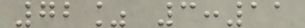72% 3:11
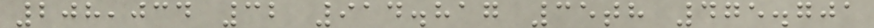208,034 32 914.817 35th 475.701
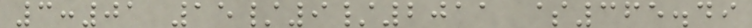3:01 15/9/2011 $365.49
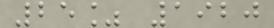25% 1920
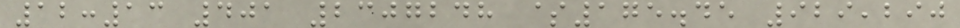12:13 401 2307248 $175.45 929,290
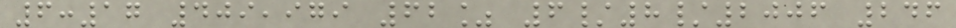6:17 409,979 62% 6/8/2006 246
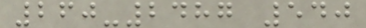260-2487 540
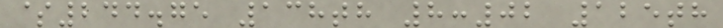$244.75 138th 8:02 125th
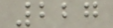227
